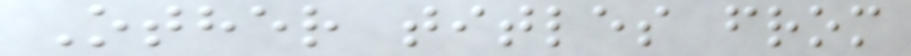Other titles from
